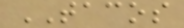TACOS
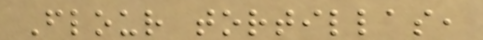Flour tortillas,
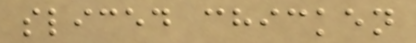sliced chicken
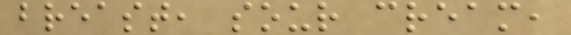breast, sour cream,
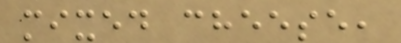mixed cheese,
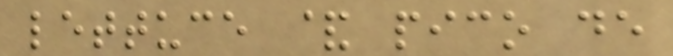lettuce & pico de
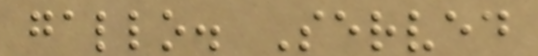gallo. Served
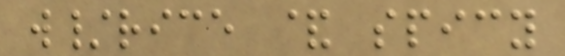w/rice & spicy
